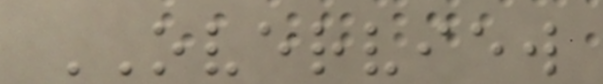OVERVIEW
